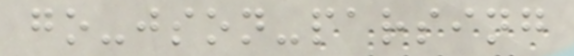go-json-parsing
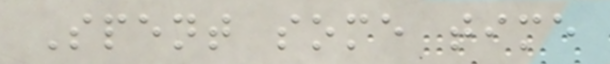Spent some time
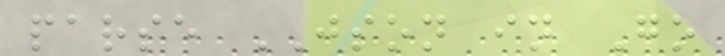parse JSON in Go
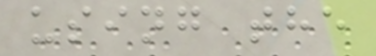using the
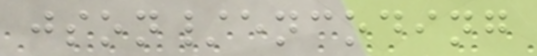json/encoding
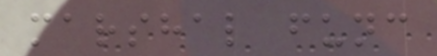marshal func
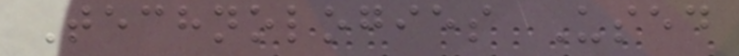Technologies Used
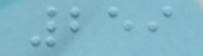259
